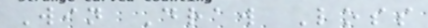Win Draw Loss
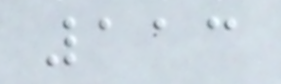113
